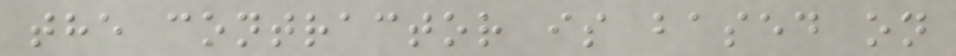the contractor is based on
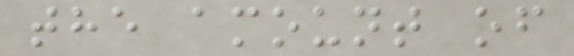the amount of
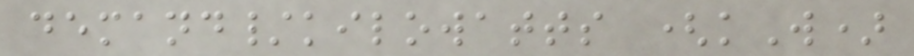demand/kilowatts (kW)
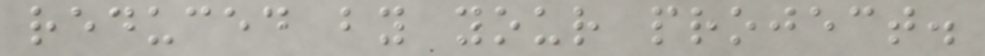reduced by your project.
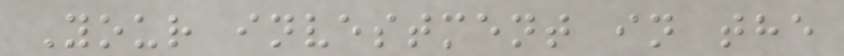Your investment in the
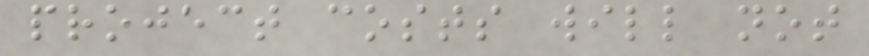project costs will not
